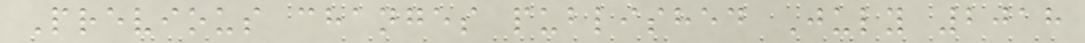Previous changes published July 2018
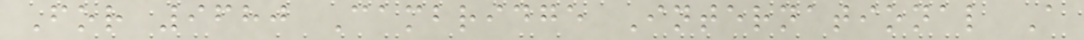For 9680 Cambridge International A
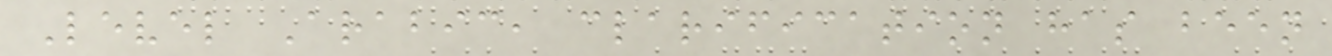Level Arabic, clarification has been
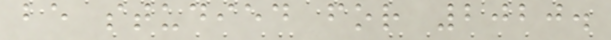be studied for 2020.
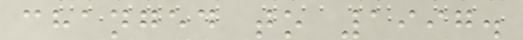changed to 1997.
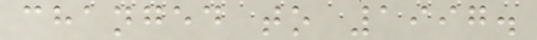changed to 1997.
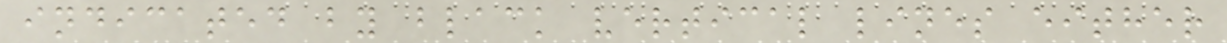indicated by black vertical lines either
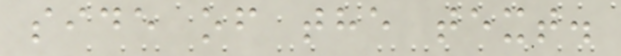side of the text.
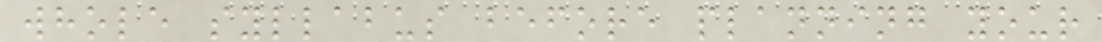whole syllabus before planning your
